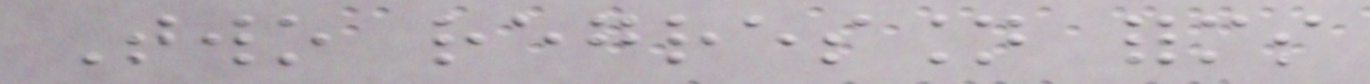Two regression forms
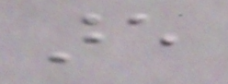are
